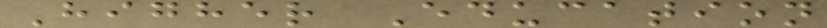Higher Education
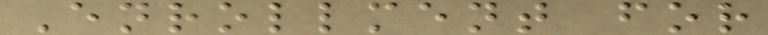Enrollment for
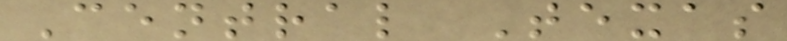Central Texas
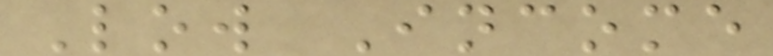Low Income
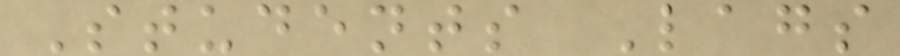Students Lags
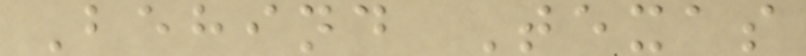Behind Texas
